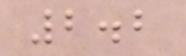2.2
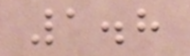1.8
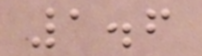1.6
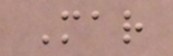Mar
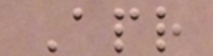Apr
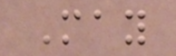May
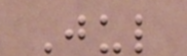Jul
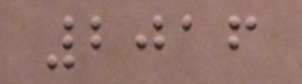2016
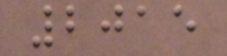2015
